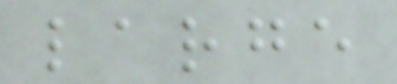large
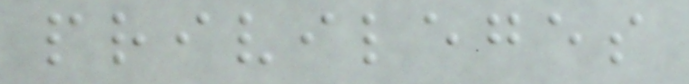privileges
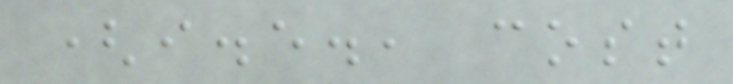(i.e., cost
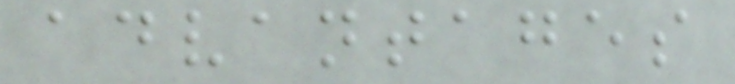advantages
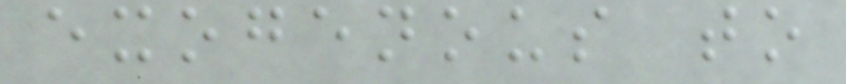exogenous to
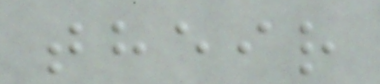their
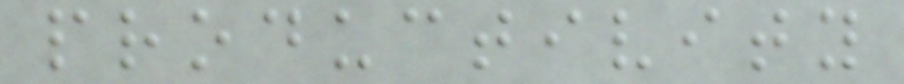productivity
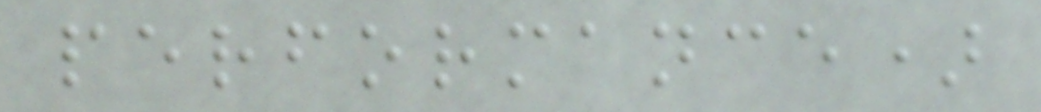performance)
